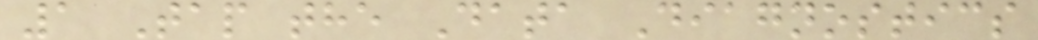1 Tap the Data Diagnostics
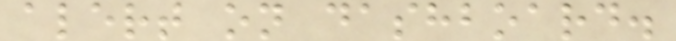alert on dashboard.
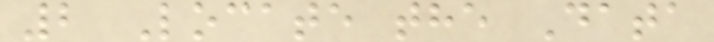2 Locate the Data
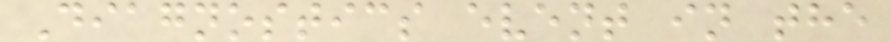Diagnostics event in the
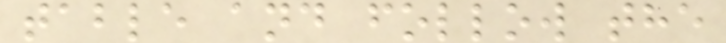table and follow the
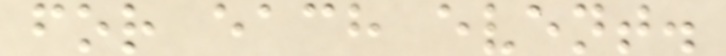for each event.
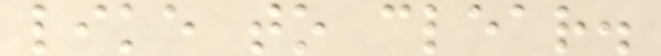like to clear.
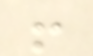!
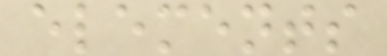elements
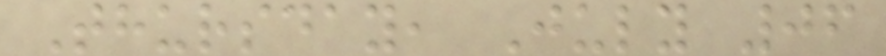Thursday, July 06
